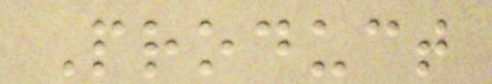Product
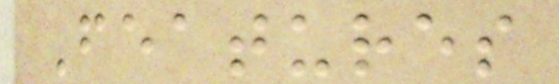Features
